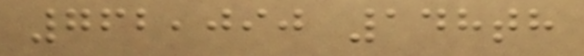762,090 148th
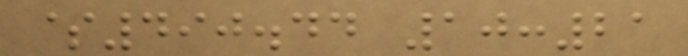$490.44 10:21
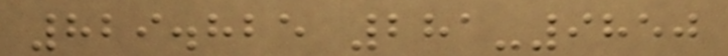829.825 281-9850
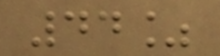44%
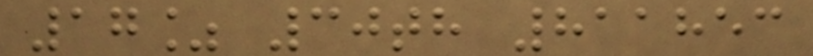17% 30th 811853
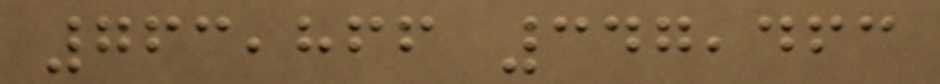763,866 347,463
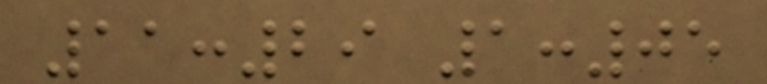11:29 1:05
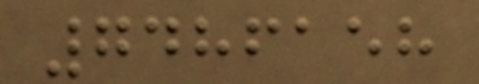7486158
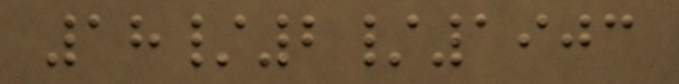18/2/1903
